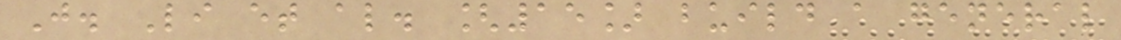J. Li et al. [15] build a general
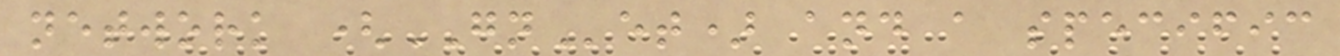network (GNet) and a specific
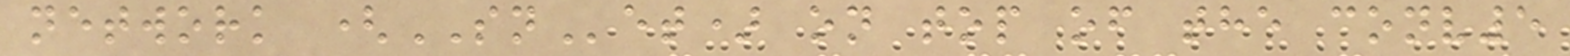network (SNet) on top of the conv5
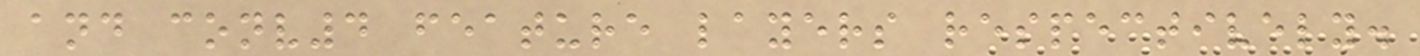and conv4 feature layers respectively.
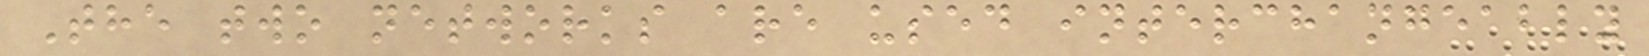The two networks are used interchangeably
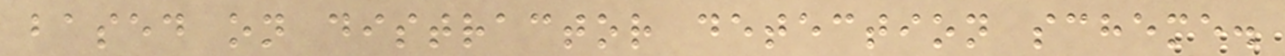based on distractor detection scheme.
